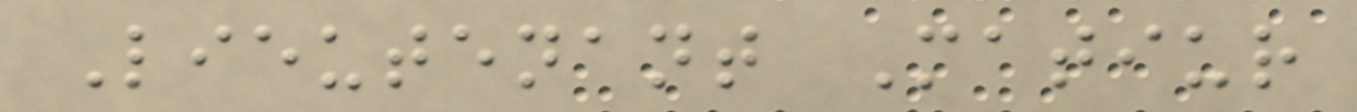Lieutenant Matiur
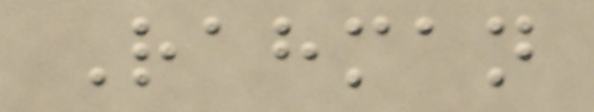Rahman
